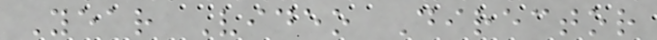Year Video Director
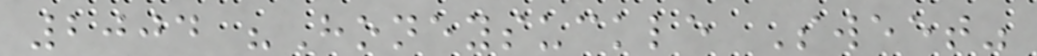2004 "Honeysuckle Sweet"
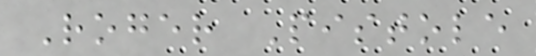Roger Pistole
